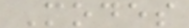Modes
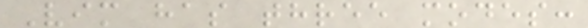Vim has three modes:
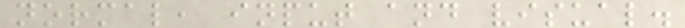normal, input and visual.
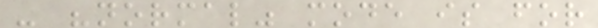- "normal" mode is for
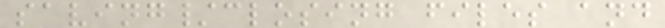saving/closing files and
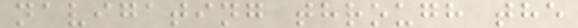navigating through the
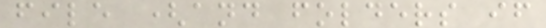file (and folders if
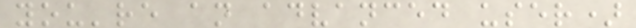you're an advanced user)
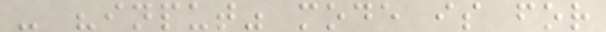- "input" mode is for
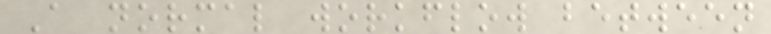A normal workflow between
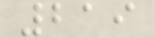219
